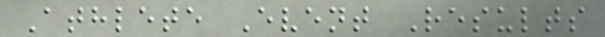Athlete Event Results
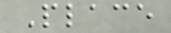Place
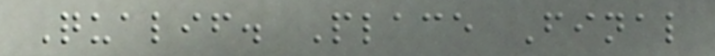Qualif. Place Final
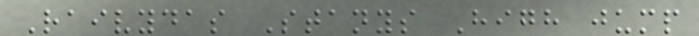Raivydas Stanys High jump
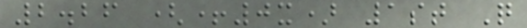2.26 (+0x) 1st Q
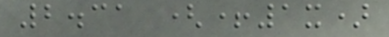2.31 (+1x)
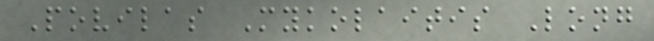Povilas Mykolaitis Long
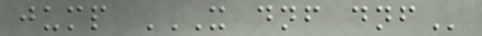jump X DNF DNF
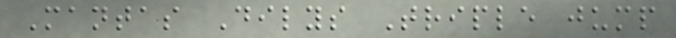Mantas Dilys Triple jump
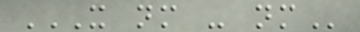X NM - NM
